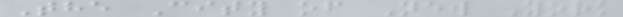The City of New York
